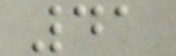41
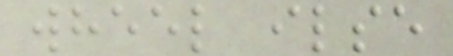wheel ilse
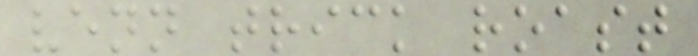venn trick roast
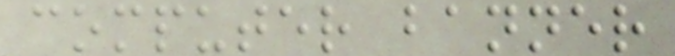computer banner
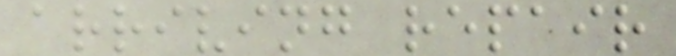arriving repair
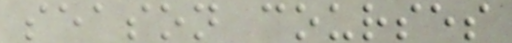season courses
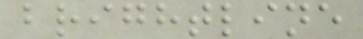brightline
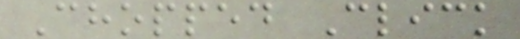Chopped Click
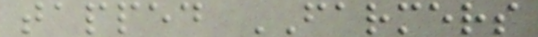tapped FARMERS
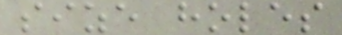size holes
